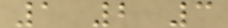1 2 3
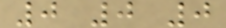0 0 0
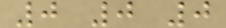0 0 0
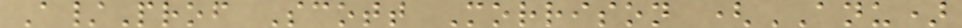A/Prof Scott Morrison (ANU)
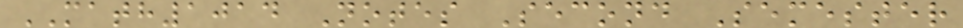MATH1014 Notes Second Semester
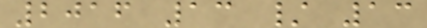2016 13 / 13
